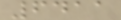6411
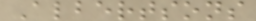Albertsons
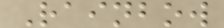Rainbow
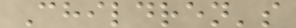Children's
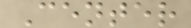Center
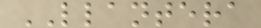LLANTERA
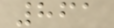861
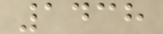1438
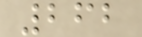262
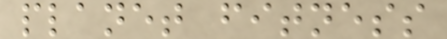planet fitness
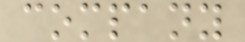company
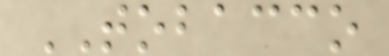TOBACCO
